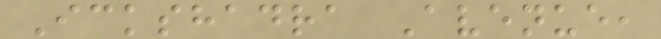Ickshadra Avenue,
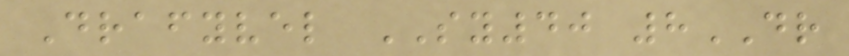Drafyvel SY40 8DR
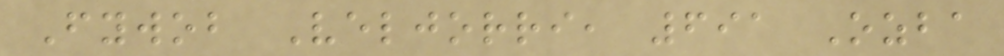Fywob Veljorri, 691 Ozba
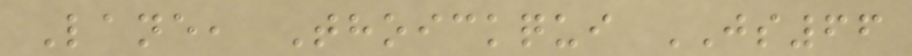Lane, Thoickqui JS66
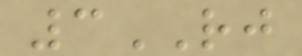3RJ
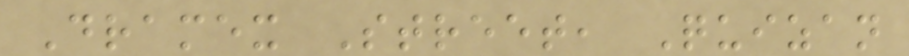Dramex Street, Quizan
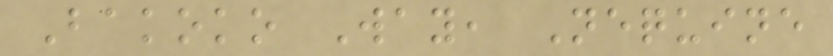Bakoko Way, Nequine
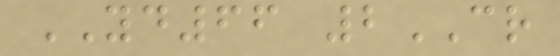YD66 2CR
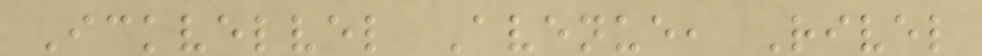Ickvelvel Avenue, Rivel
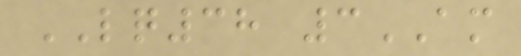LQ38 3AM
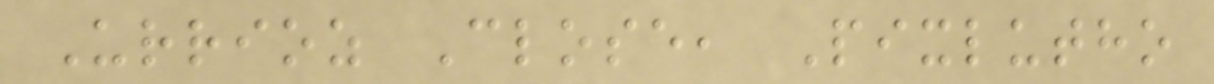Urrioz Close, Pixlutho
